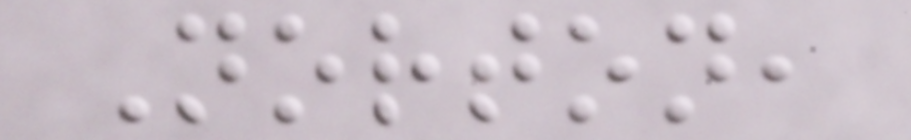Norton,
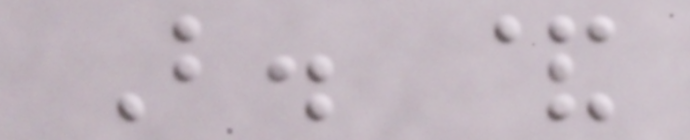B. &
